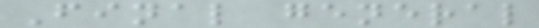Final general
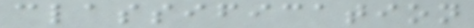classification
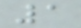1
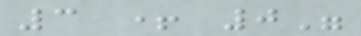3 + 0"
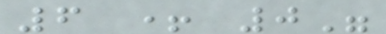6 + 0"
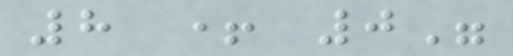8 + 0"
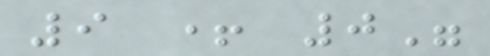9 + 0"
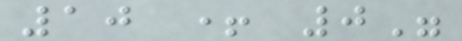10 + 0"
